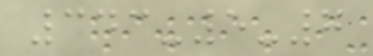343-5-7
